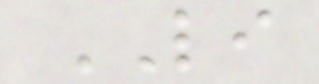LI
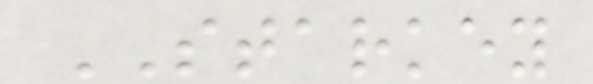STARKEY
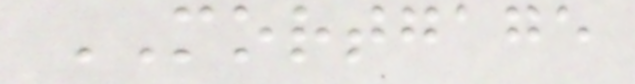MORTGAGE
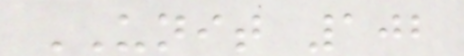UNIT 102
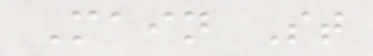Main St
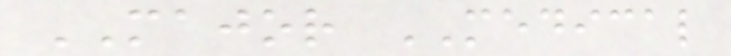MAJOR MEDICAL
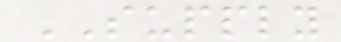SUPPLY
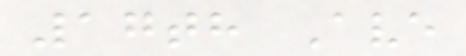17th Ave
